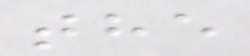the
